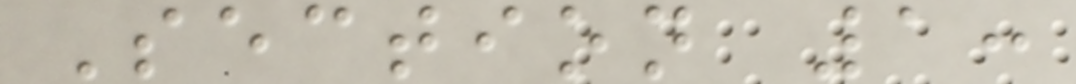Section 1:
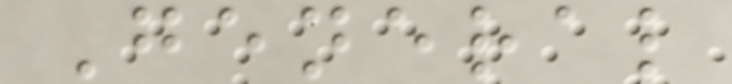General
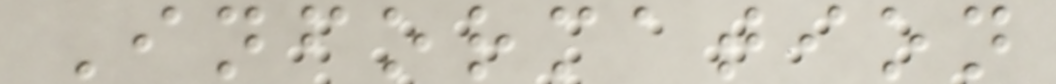Information
